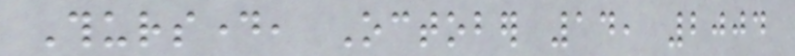Thursday, October 14, 2004
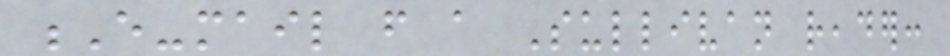E-mail from a Sullivan reader:
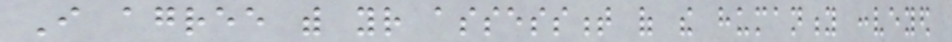I agree with your assessment of the humanity conveyed
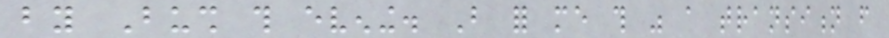by Bush this evening. But for me this was a transition from
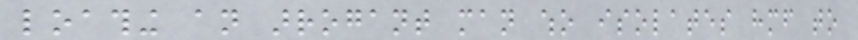loathing an arrogant man who isolates himself to
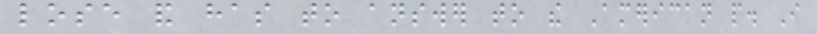lose and has to answer to the American people. I
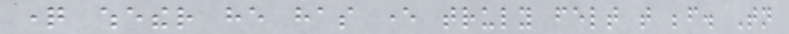question whether he has ever truly felt that before. Tonight
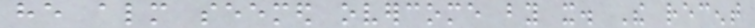he almost seemed overcome by it. The recent
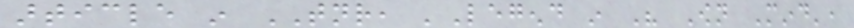article in TNR, 'Legend in His Own Mind',
